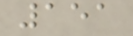151
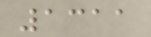1311
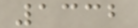1332
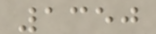1350
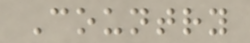Country
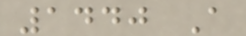1440 A
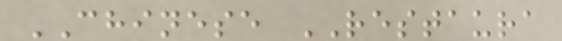CHINESE RESTAURA
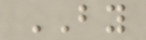BY
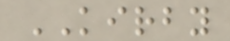KIRBY
